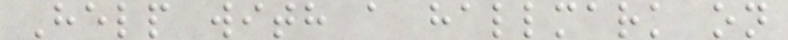Help with a hallmark on
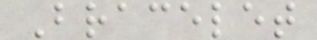Bracelet
